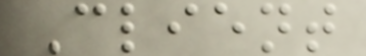Client
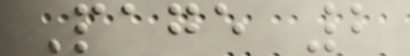Page 2
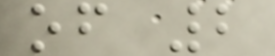of 2
